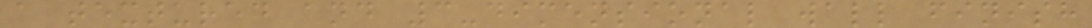a textured and 3-dimensional wall finish
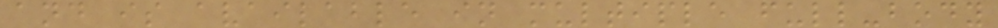and is available in multiple full-body
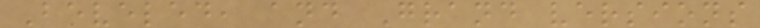Beveled, and Grand versions
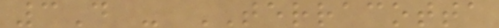3D - TERRACOTTA
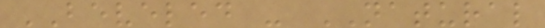BEVELED - NATURAL
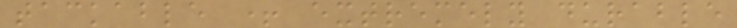tackable + extremely durable
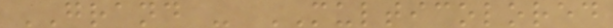GRAND - MULTICOLORED
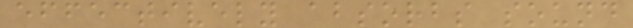effectively absorbs sound
